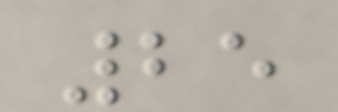25
